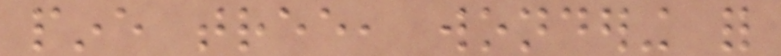pine tree, wondering for
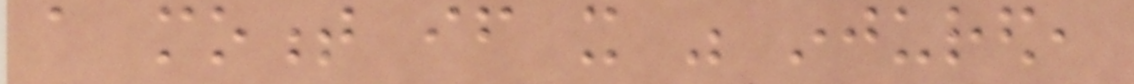a moment if it was injured,
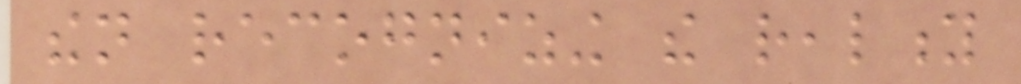then recognizing the reality
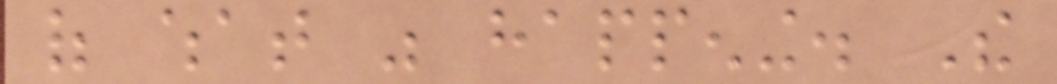of what was happening. The
